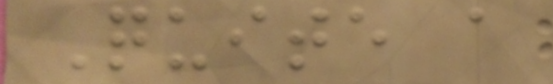Quite a
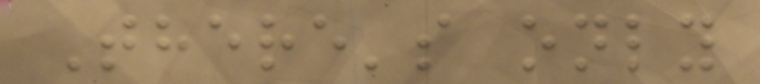There's only
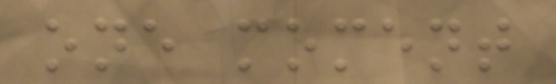one moment
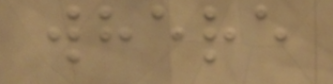where
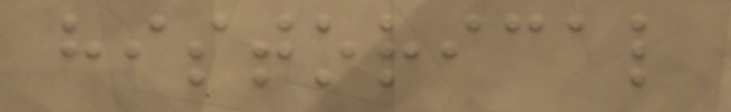historical
